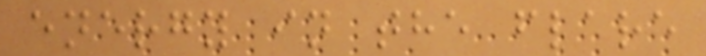energy in the flare
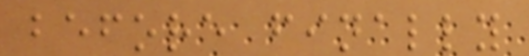before finally
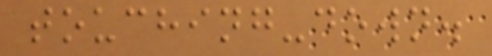touching-down.
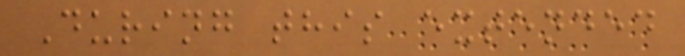During this extended
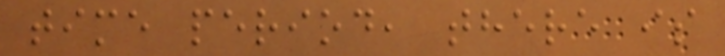time period, there is
